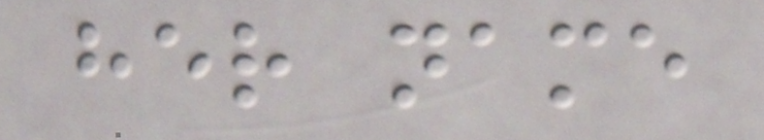her name
